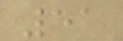51
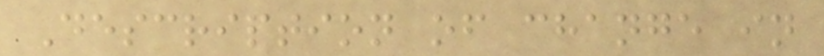Description of change in
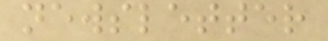newsletter
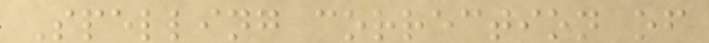Spelling correction of
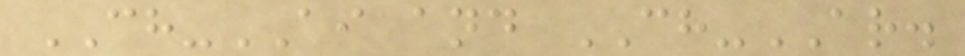CH-AI and CH-AR.
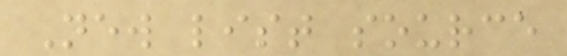New list source
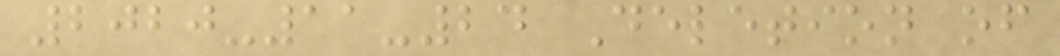2020-11-24 Deletion of
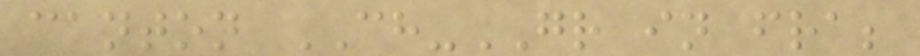canton CH-GR in fra;
